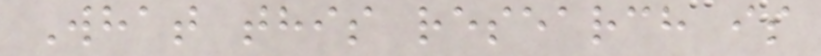What this research is
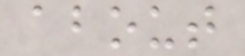about
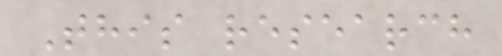This research
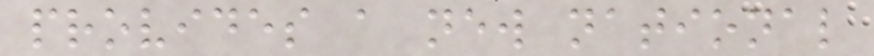provides a new national
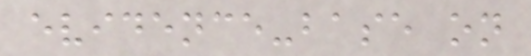evidence-base on
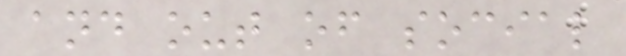and out of social
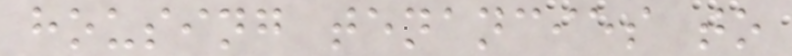housing tenancies to
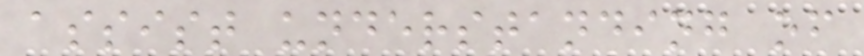assist understanding of
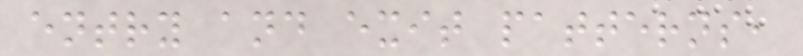entry and exit patterns,
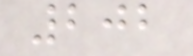202
